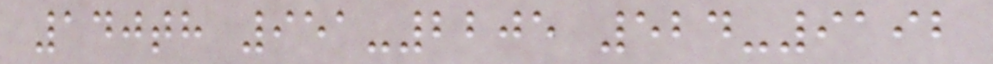140th 951-2205 524-9192
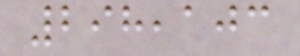298,103
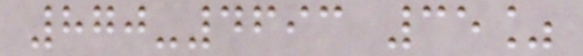870-4693 35%
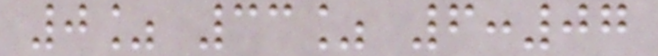0% 33% 6:07
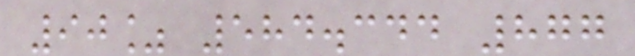90% 584.344 877
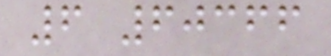6 60366
